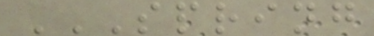SPRING
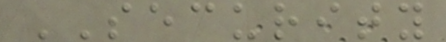SECURITY
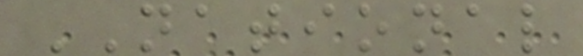NATIONAL
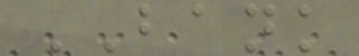BANK
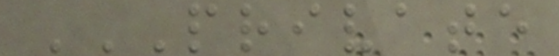PRIVATE
